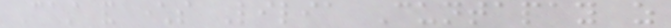Cast and characters Lilia Cuntapay as
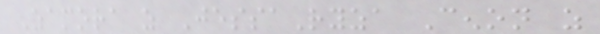Zamora as JessaRyza Cenon as
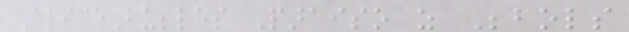AliceBubbles Paraiso as Bebols
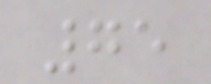75
